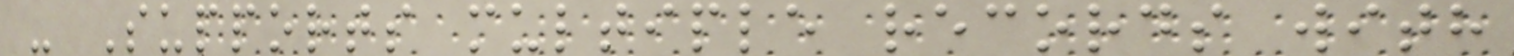- Supports multiple records with
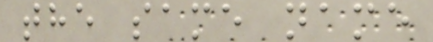the same name
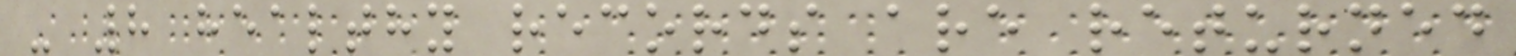- 8 healthy records are returned
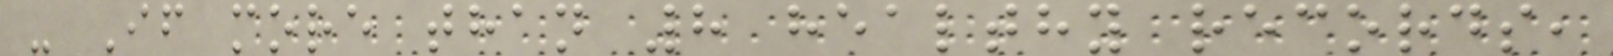- If more than 8 healthy records,
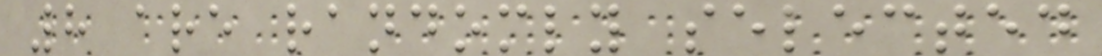8 are randomly selected
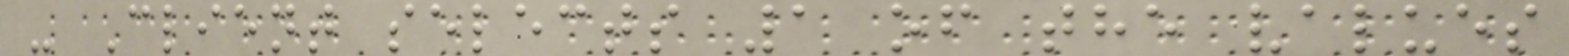- Client selects 1 of the values
